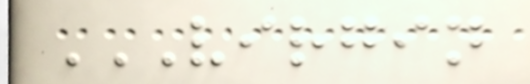VIRGIN
